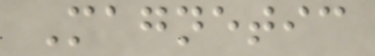Magnetic
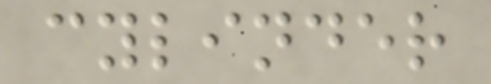cylinder
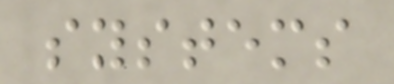systems
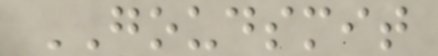GOUDSMIT
